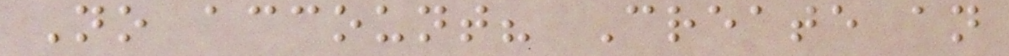No account? Create an
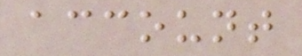account
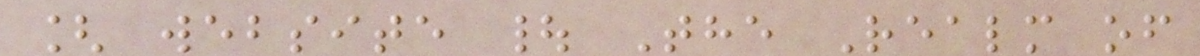[ website | The Realm of
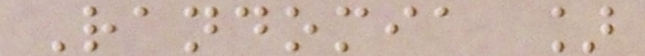Randomia ]
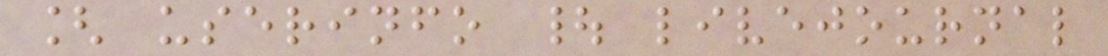[ userinfo | livejournal
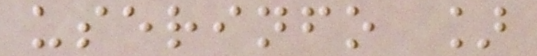userinfo ]
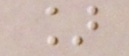]
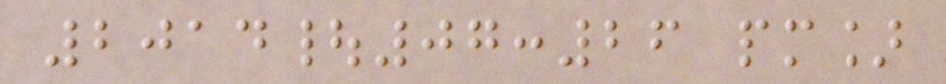2014|07:26 pm]
